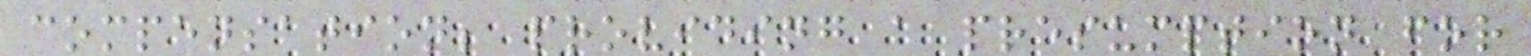compensation; providing a presumption for
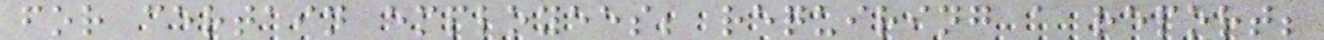for certain employees; requiring a report;
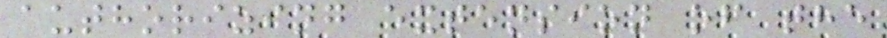authorizing extension of the
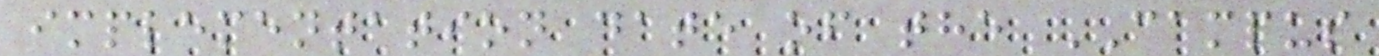implementation date of the CAMPUS
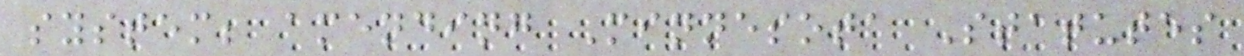system; amending Minnesota Statutes
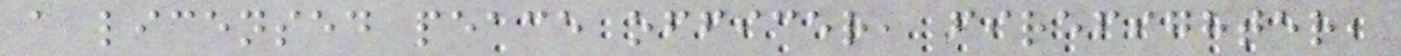a licensed peace officer, firefighter,
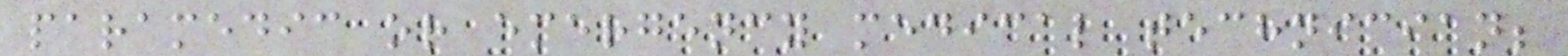paramedic or emergency medical technician;
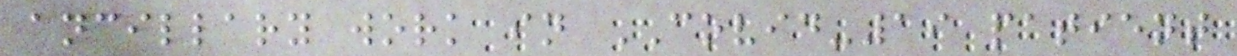ancillary work in COVID-19 patient
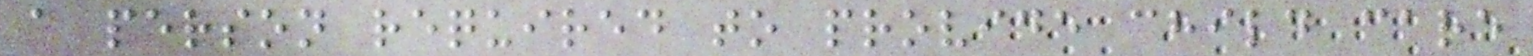a person required to provide child care
